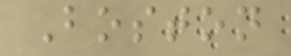Boston
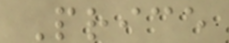Price
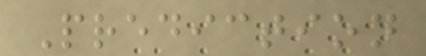Prediction
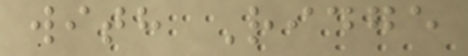with Ridge
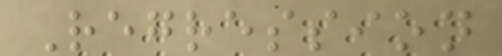Regression
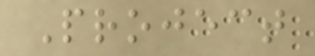Project
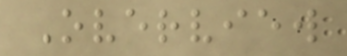Overview
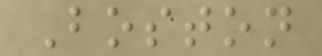Boston
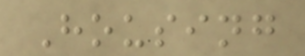Housing
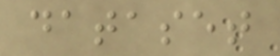dataset
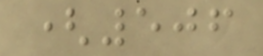(506
